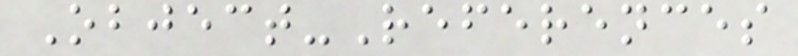Object-References
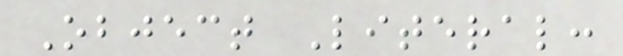Object Literal:
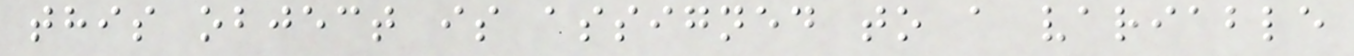this object is assigned to a variable
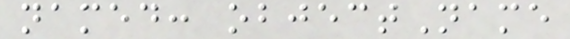named: objectName
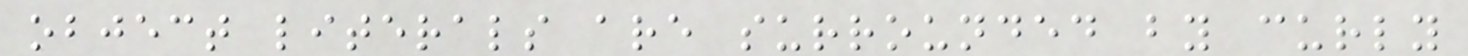object literals are surrounded by curly
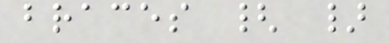braces { }
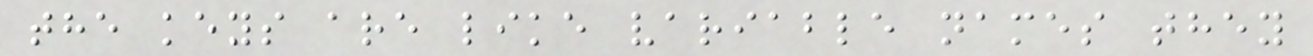the keys are like variable names they
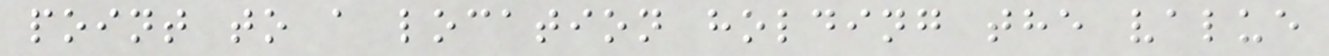point to a location holding the value
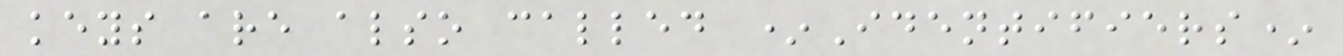keys are also called *Identifiers*
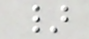}
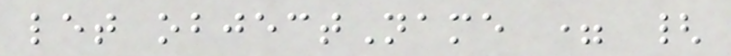let objectName = {
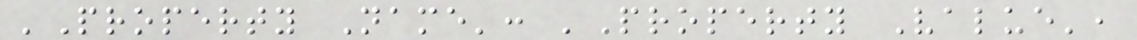'Property Name': 'Property Value',
